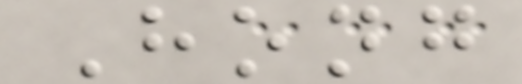Hong
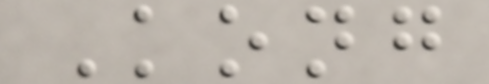Kong
